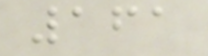161
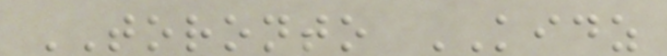TORONTO KIDZ
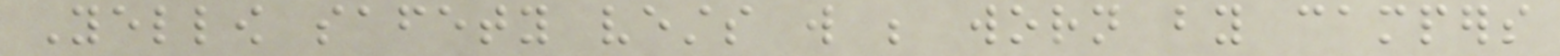Yellow safety vests will be worn by campers
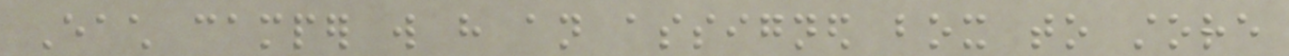Each camper will have an assigned box to store
